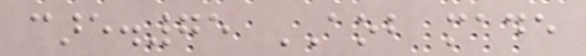care.75 AOB made
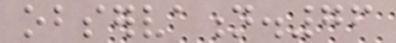observation.76
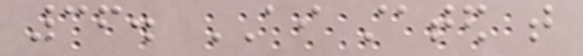36. AI stated that
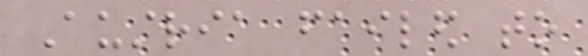Austria failed to
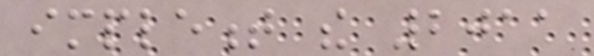implement the 2011
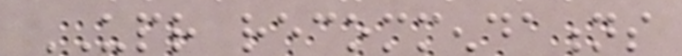UPR recommendations
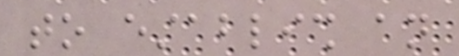to establish an
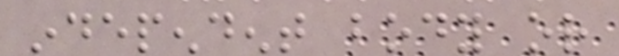independent body or
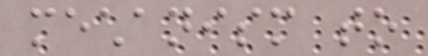mechanism to
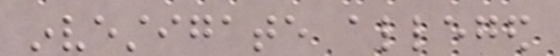investigate alleged
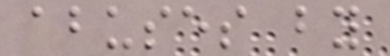abuses by
